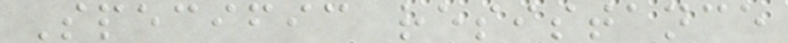Specific resistance
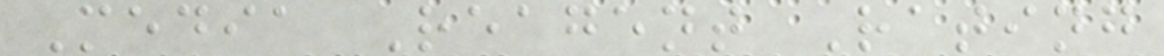Media Reagent Rating
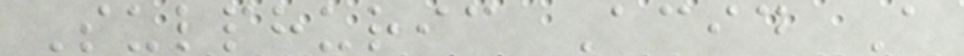Sulphuric Acid A
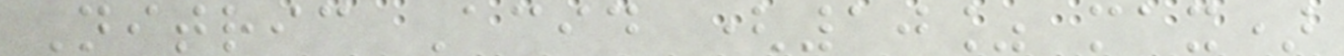Nitric Acid (10% max)
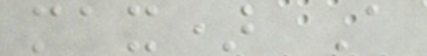max) A
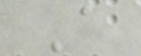A
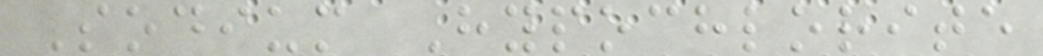Sodium Hypochlorite
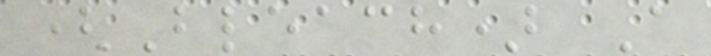(Bleach) A
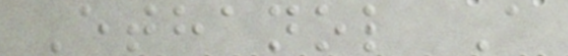Ethanol A
